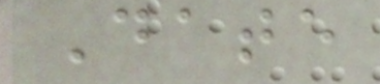Date
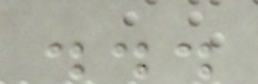...
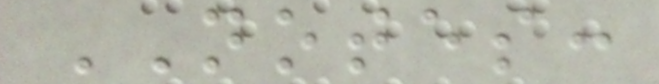NOTES:
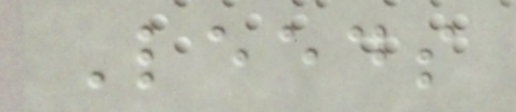Leeds
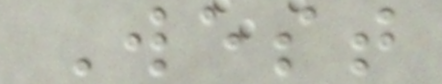West
